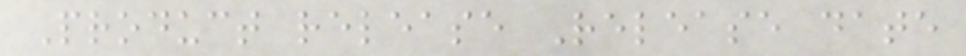Product release Release date
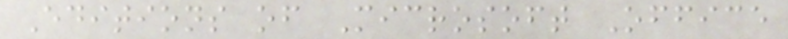Editions of Microsoft Office
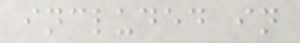included in
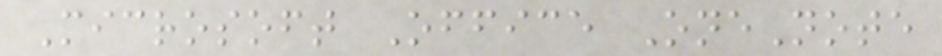Microsoft Office OneNote
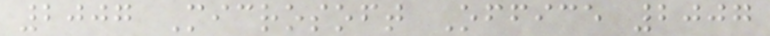2007 Microsoft Office 2007
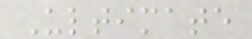Ultimate
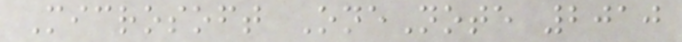Microsoft OneNote 2010
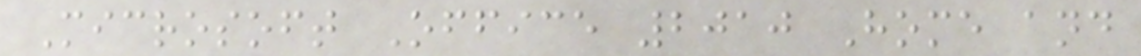Microsoft Office 2010 Home and
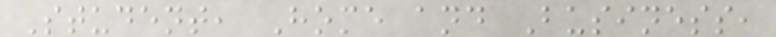Student, Home and Business,
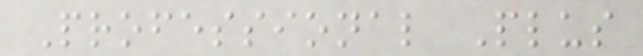Professional Plus
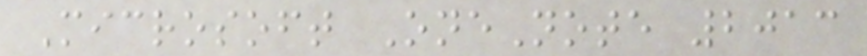Microsoft OneNote 2013
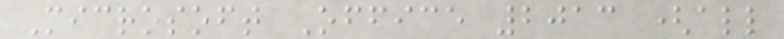Microsoft Office 2013 (all
